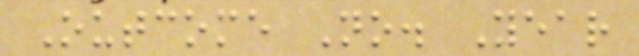Outcome No. Year
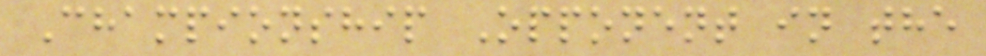Championship Opponent in the
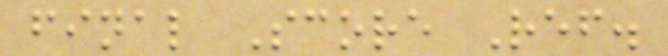final Score Ref.
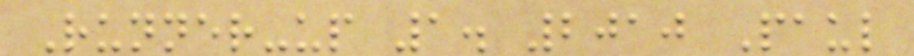Runner-up 1. 2010 Paul
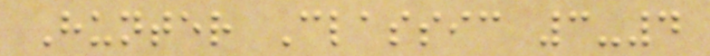Hunter Classic 3-4
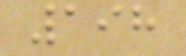198
